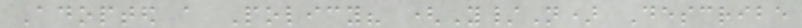Adopted a Policy? (Y/N) Describe
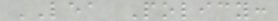LEA Policy:
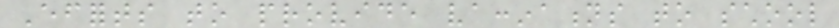Efforts to provide vaccinations to school
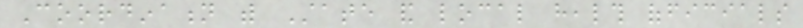Coordination with State and local health officials
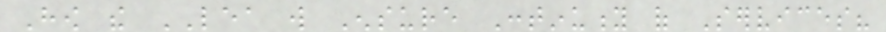How the LEA will Ensure Continuity of Services?
